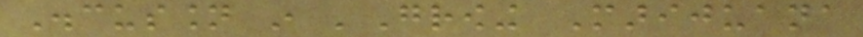Discussion in 'Growing Marijuana
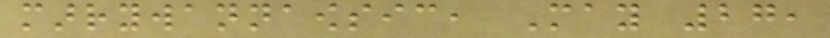marrywannaowsic, May 27,
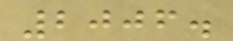2006.
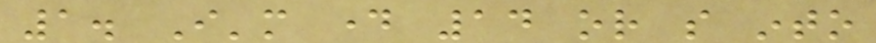1. I'm day 14 or so into
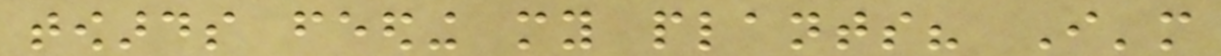towards feeding my plants? I'm
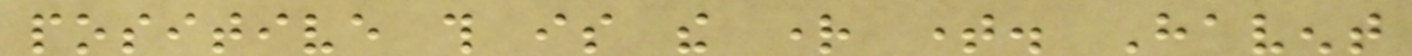positive this is the right time. Havent
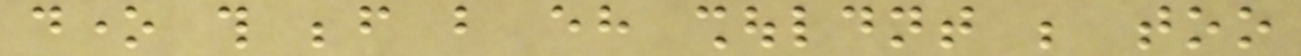done this before but eh shouldnt be too
